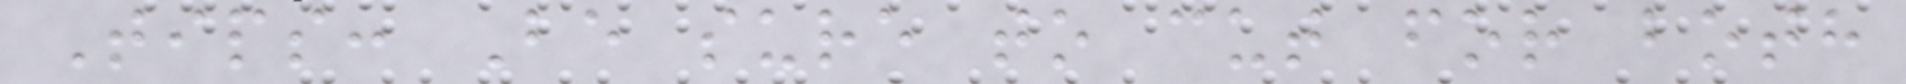Tips: Be sure to cut for both
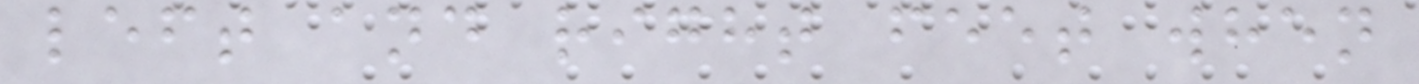left and right feet when
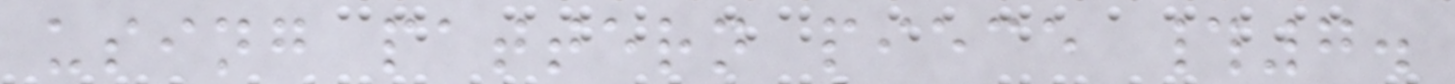using pattern piece #7.
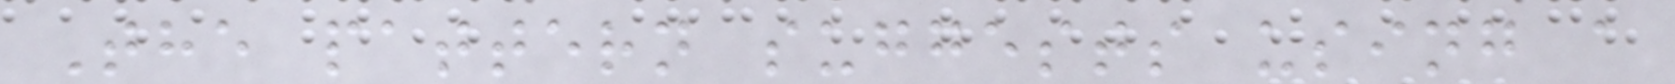The pattern suggests using a
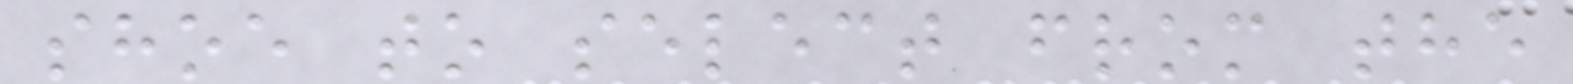shoe to select from the
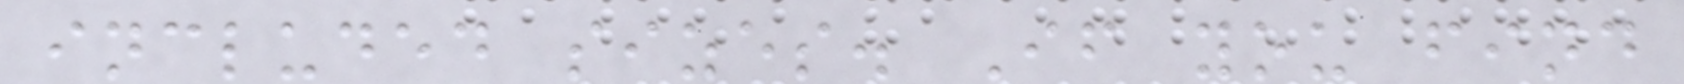included sizes. If you find
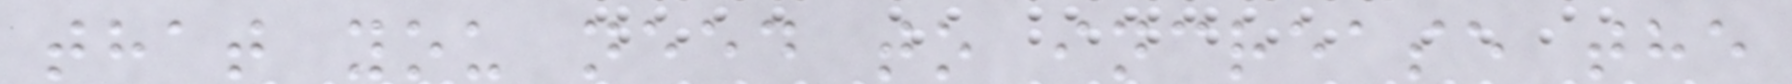that you need to increase the
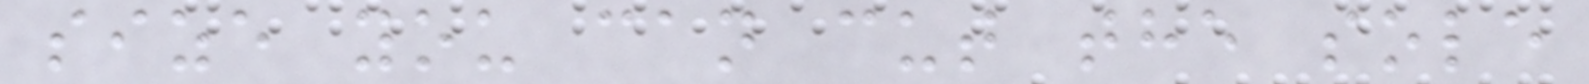size you can cut the sole
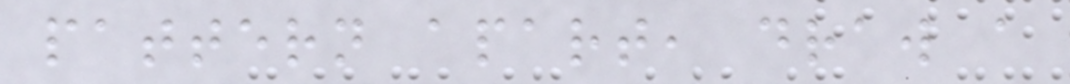pattern apart, draw a
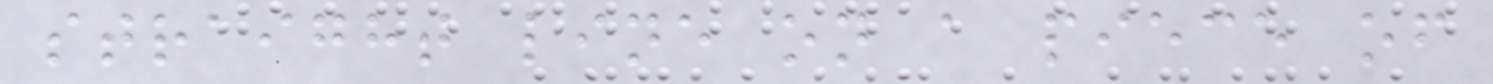straight line on a piece of
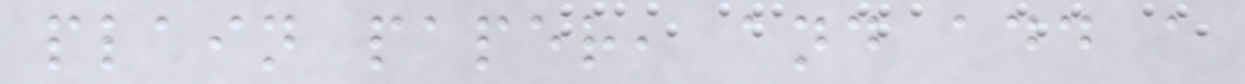plain paper, and add a
